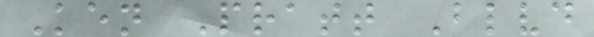Ken Pratt Blvd
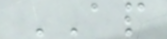AP
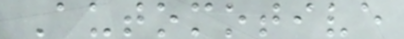Automotive
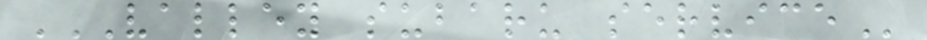VALLEY SUBARU SERVICE
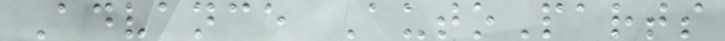Advance AutoParts
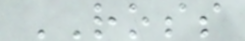ROSS
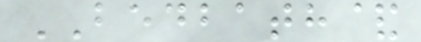BEDBATH&
